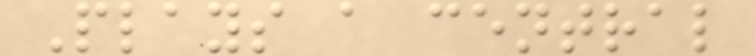Plays a central
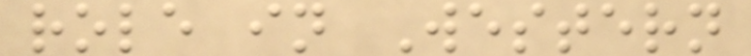role in Western
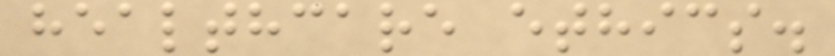healthcare ethics.
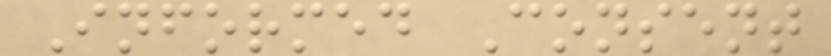Informed Consent
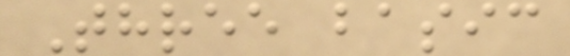Three basic
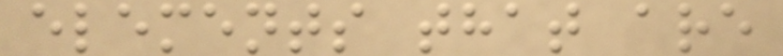elements that are
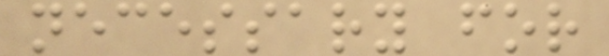necessary for
